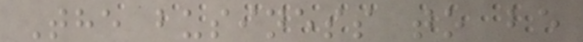The business to be
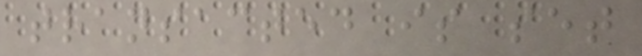transacted is set
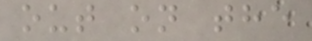out on the
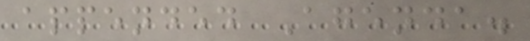appended Agenda.
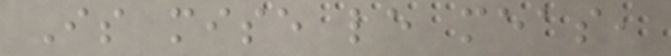Is mise le meas,
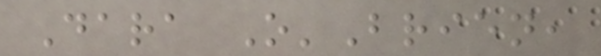Dara O'Brien,
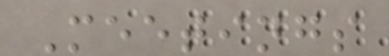Meetings
